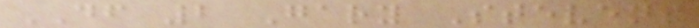DF 2 Gary Stevens
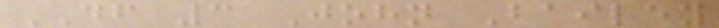DF 3 John Bailey
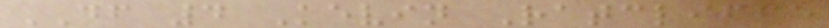DF 4 Kevin Ratcliffe
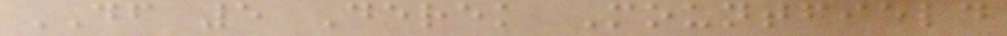DF 5 Derek Mountfield
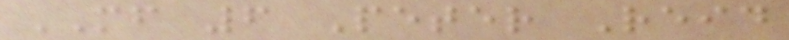MF 6 Peter Reid
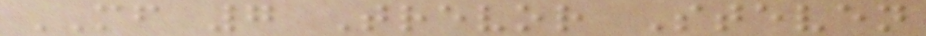MF 7 Trevor Steven
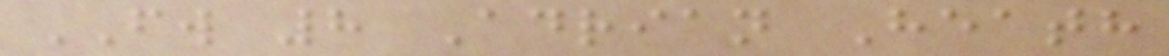FW 8 Adrian Heath
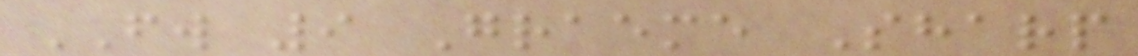FW 9 Graeme Sharp
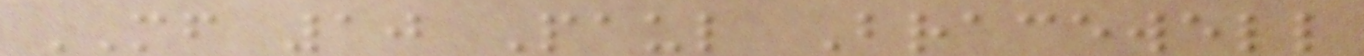MF 10 Paul Bracewell
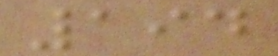194
